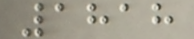1818
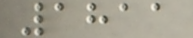1811
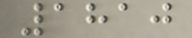1810
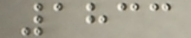1833
